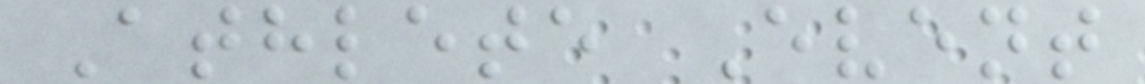Athlete Event
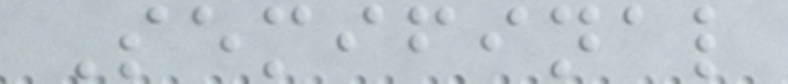Semifinal
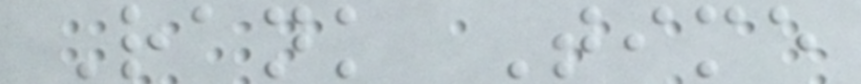Rank Time
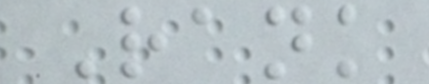Rank
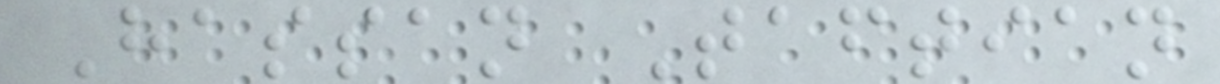Hassan Taftian
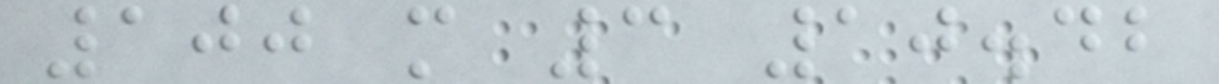100 m 3 10.42
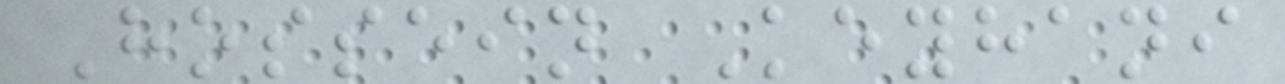Hossein Keyhani
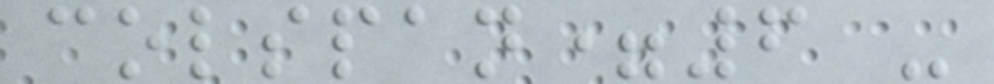colspan=6 -
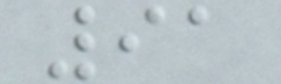91
